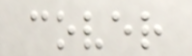cover
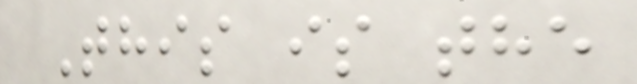This is the
